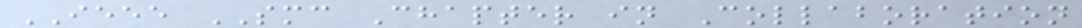IEEE SMC Chapter in Collaboration
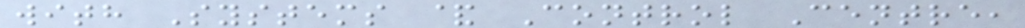with Systems & Control Centre,
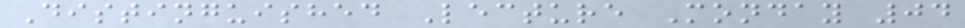Distinguished Lecture Monday 04
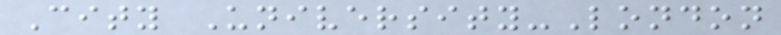City University-London
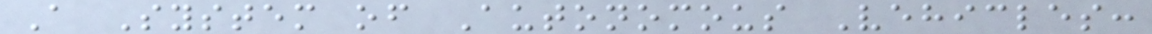A System of Autonomous Vehicles:
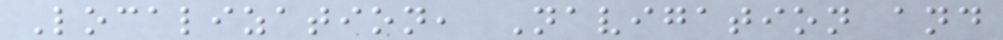Localization, Navigation and
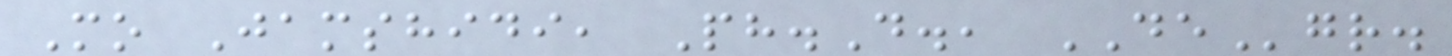Mo Jamshidi, Ph.D., DEgr.
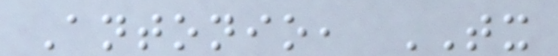Antonio, TX
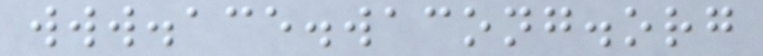www.ace.wacong.org
